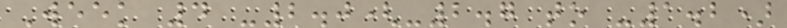Week 4 -2.0(-2.7 to -1.2)
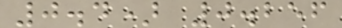0.4) 0.256
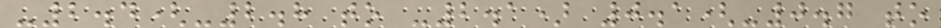-2.4(-2.8 to -2.1) 0.1(-0.7 to
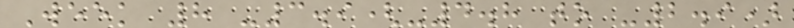Week 8 -3.9(-4.8 to -2.9)
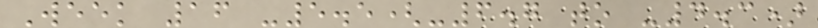Week 16 -5.5(-6.7 to -4.3)
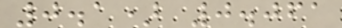0.1) 0.061
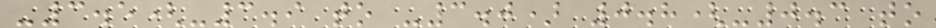-3.5(-3.9 to -3.0) 0.8(-0.3 to
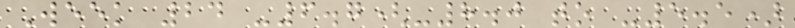Week 24 -6.7(-8.0 to -5.5)
